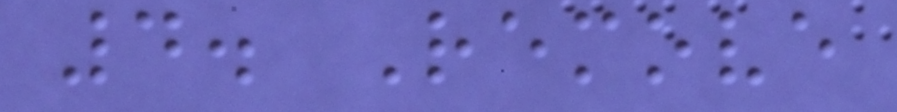4. Remove
